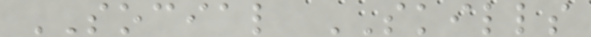SOCIAL SKILLS
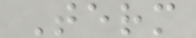Term
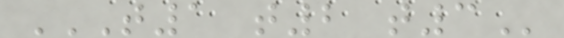T1 T2 T3
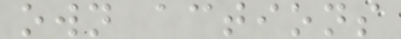own actions
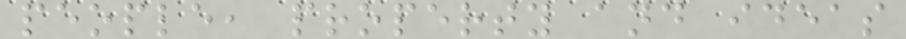people, property and ideas
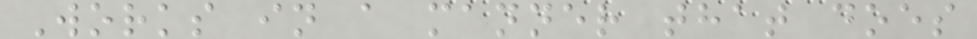Works in a manner that does
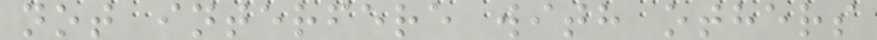not interfere with others
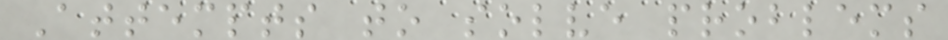Attempts to solve problems
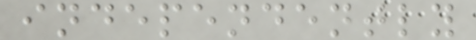independently
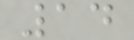14
